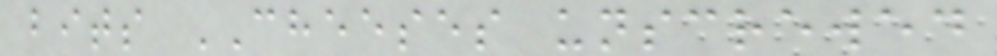bits CHEESES unscrewed
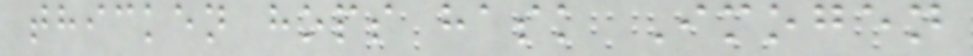thicken hops hask Imogen
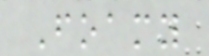Foamy
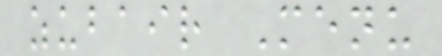zubair Menu
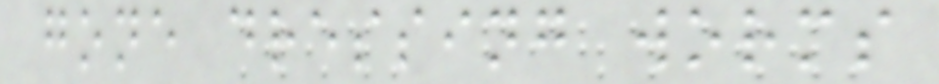gone dressing worms
